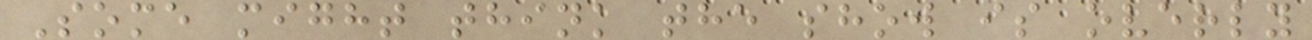Some might think the show is overly
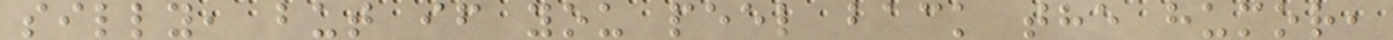silly, but if you peel back the humor,
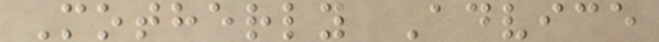Motherly Advice
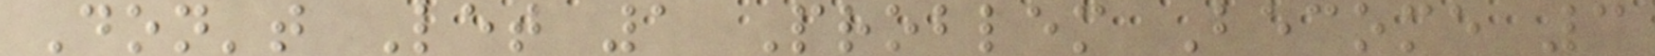Don't Let 1 Problem Become 3
